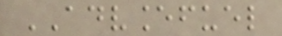ADVANCEFUEL
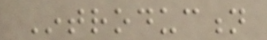Introduction
